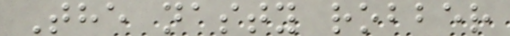The nasty robber
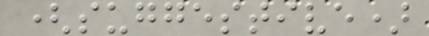(suggestive)
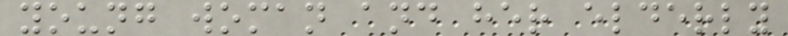young woman and her elderly
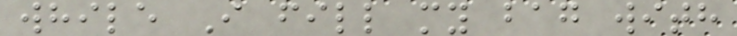while I fill my bag with
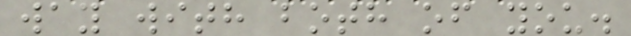way with both of you.
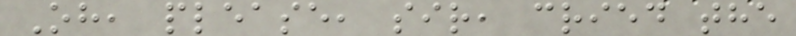Oh, please, sir, cried the
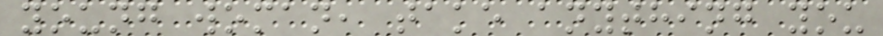young woman, take anything you
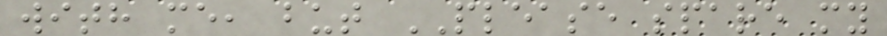with me, but PLEASE spare my
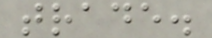trade.
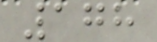178
